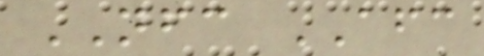NFC AFC
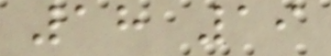18 19
